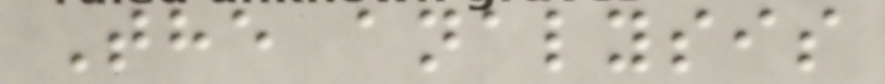The analysis
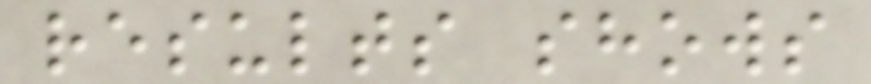results shows
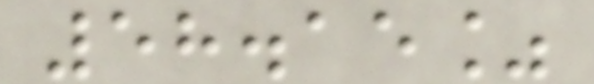58.15%
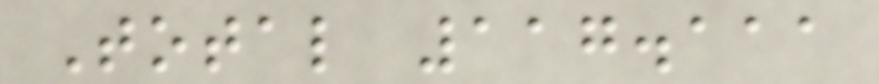Total 117.111
